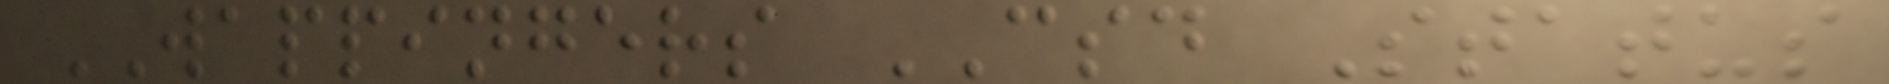WAPPINGERS CSD Status
